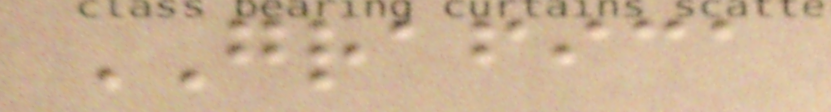GRAFICA
